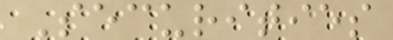Securities
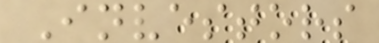Investors
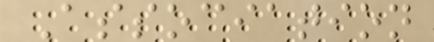Association
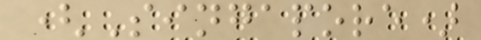(Singapore)
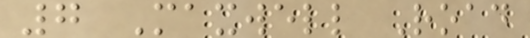7 Maxwell Road
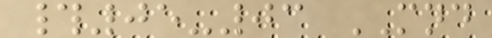#05-03 MND
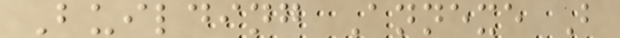Building Annexe B
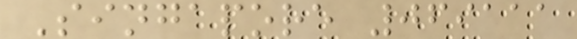Singapore 069111
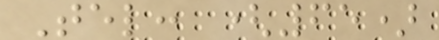Tel: (65)
